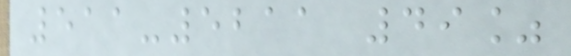511-5211 49%
